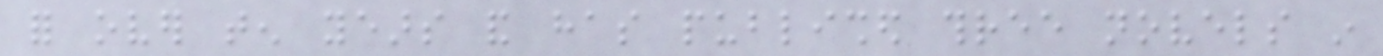for over ten years and has published three novels in
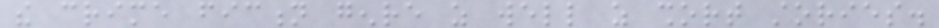the crime fiction genre as well as short stories.
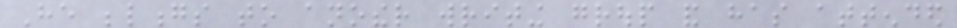He belongs to another writing group and has attended
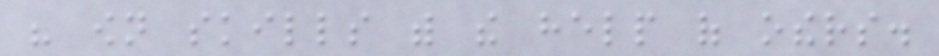his own skills with the help of others.
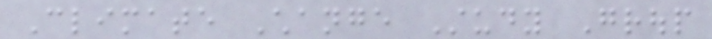Climate Change Study Group
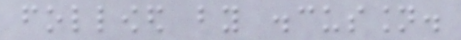followed by discussion.
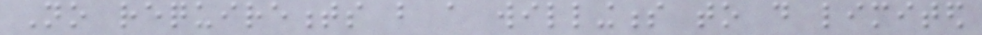No requirements but a willingness to do limited
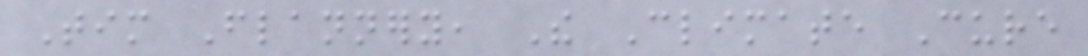Tim Flannery, The Climate Cure
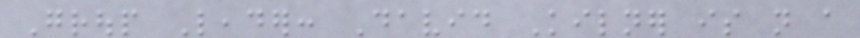Group Leader: David Kilner is not a
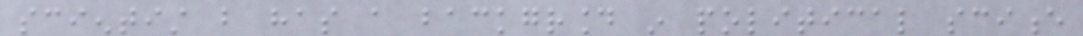scientist but has a background in political science
